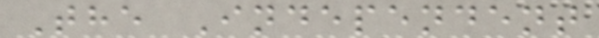The Independent
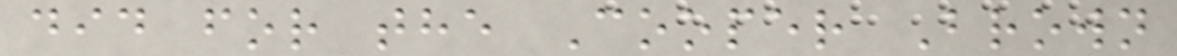did for the Cooper Brown
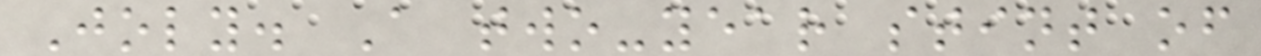Joly. A two-year stint of
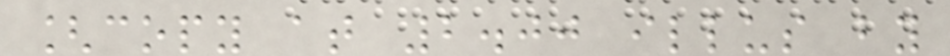[copy at 2.00 illus by
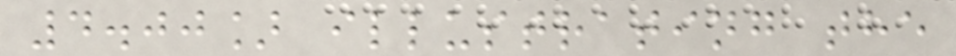4.00] illustrating the
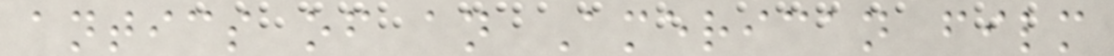antics of an American film
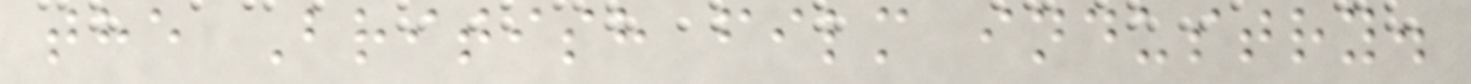the British film industry.
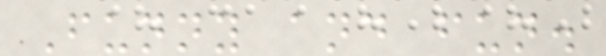Funny and fun.
